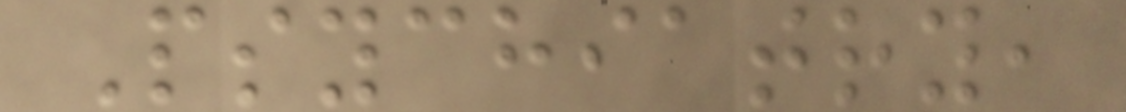Psychiatry,
